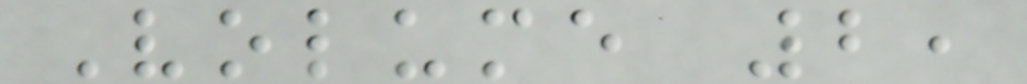Volume 2,
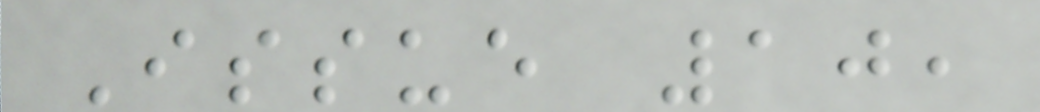Issue 10,
